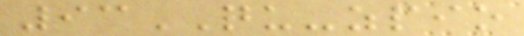93QU-zpio
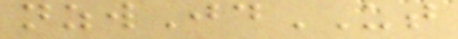nzwJdUT
